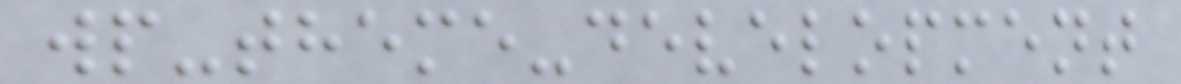wp-theme-development
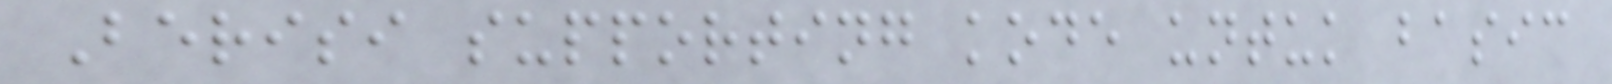Berisi supporting kode untuk basic
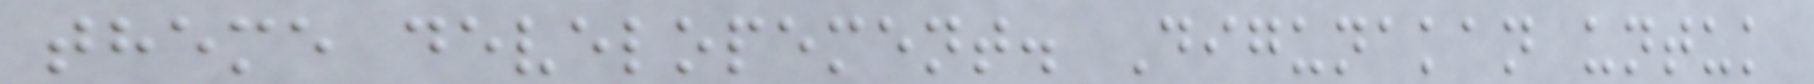theme developement. Digunakan untuk
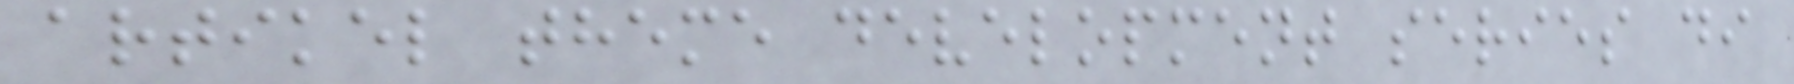artikel theme development series di
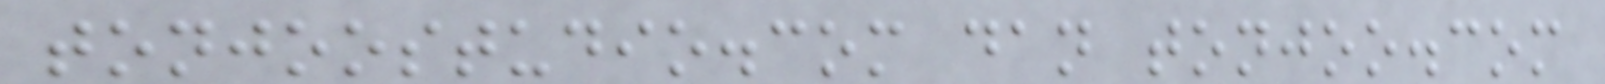tonjoostudio.com dan tonjoo.com
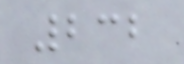232
